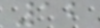12
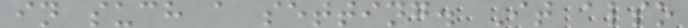in such a setting. It also
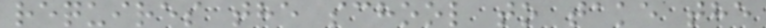requires the school to take the
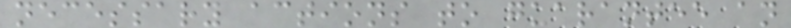necessary actions to guarantee an
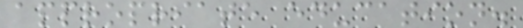appropriate education.
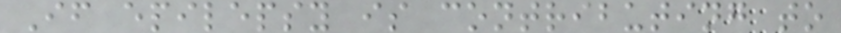If epilepsy is contributing to
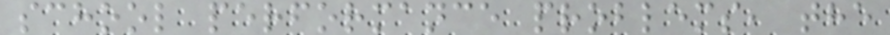school performance problems, the
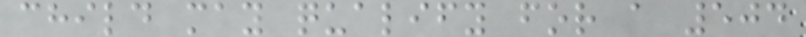child may qualify for a 504
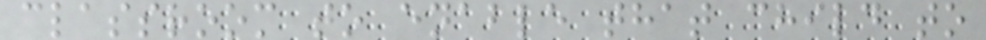classroom to enable that child to
